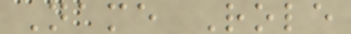Name Role
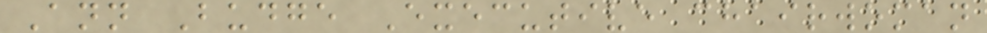Ann Budge Executive chairwoman
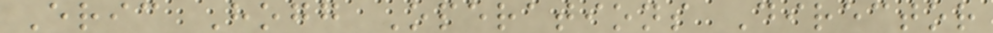Eric Hogg Operations Director
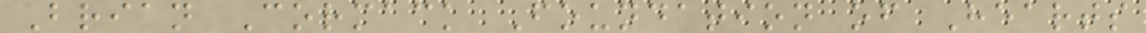Brian Cormack Foundation of Hearts
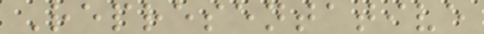Representative
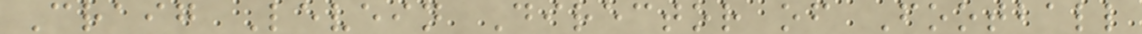Craig Levein Director of Football
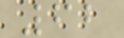62
